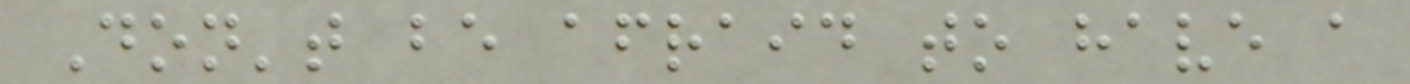Don't be afraid to have a
